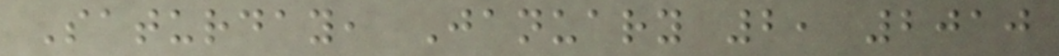Saturday, January 2, 2010
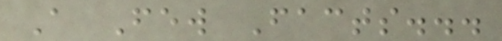A Few Facts...
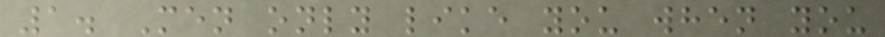1. Men only like you when you
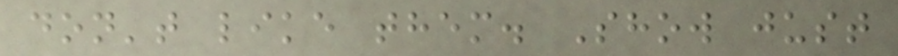don't like them. Show just
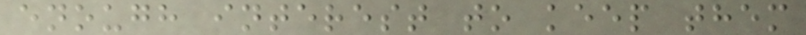enough interest to keep them
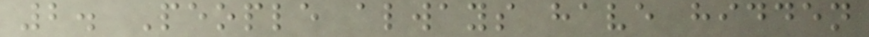2. People always have hidden
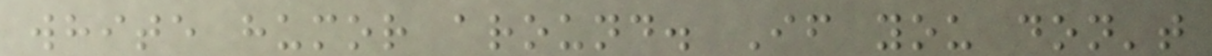white humor around. If you don't
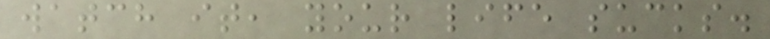watch it, your life sucks.
